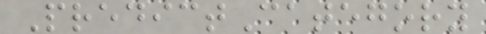PredictCategory
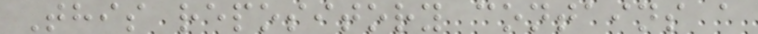This repository contains a
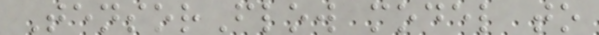TensorFlow model to
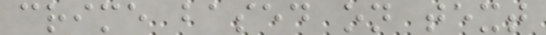crime based on text
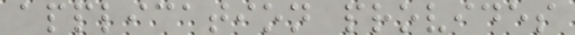application provides
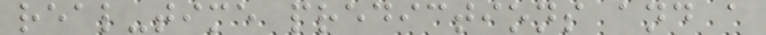real-time predictions and a
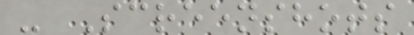- Screenshots
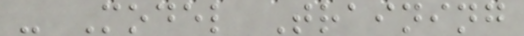- Model Training
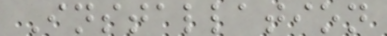Installation
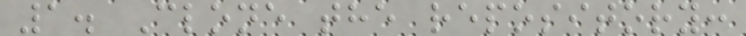1. Clone the repository:
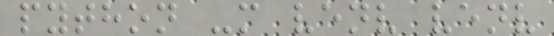python -m venv venv
